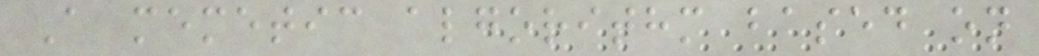A memetic algorithm based on
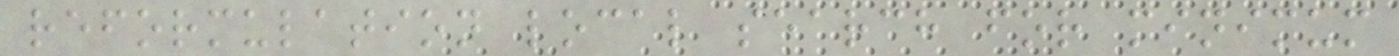reformulation local search for minimum
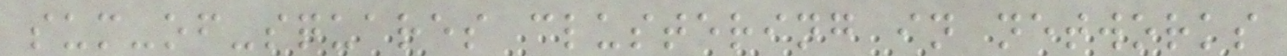sum-of-squares clustering in networks
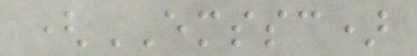(EMSSC)
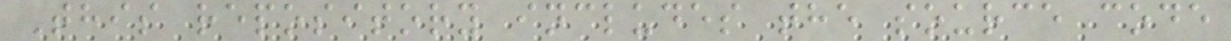This repository includes the source code
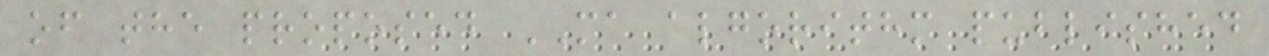of the proposed MA algorithm published
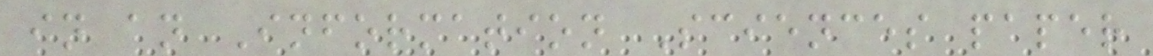in an Information Sciences paper
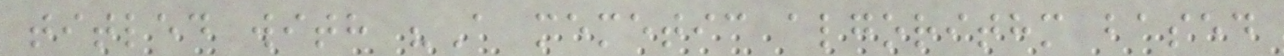titled with "A memetic algorithm based
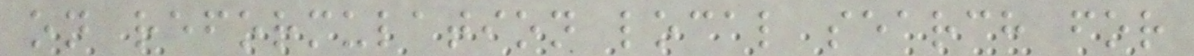on reformulation local search for
